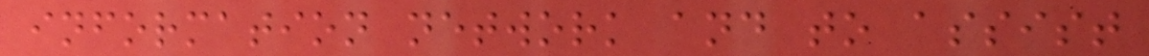information network and to assist
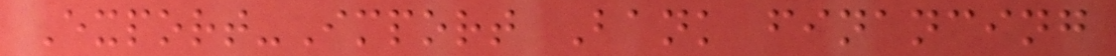Export-Import Bank financing
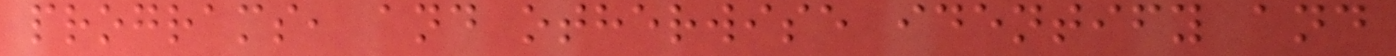programs, and otherwise identify and
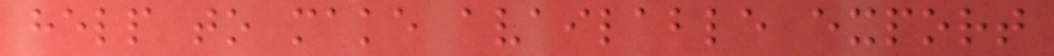help to make available export
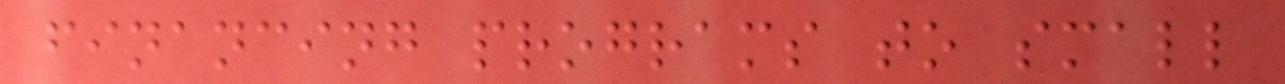financing programs to small
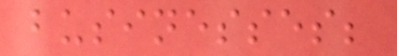businesses;
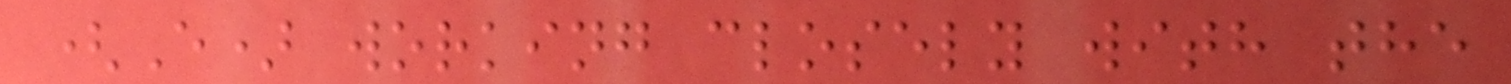(E) working closely with the
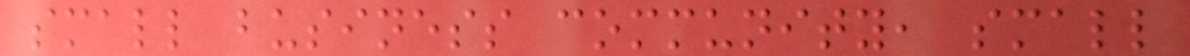small business community, small
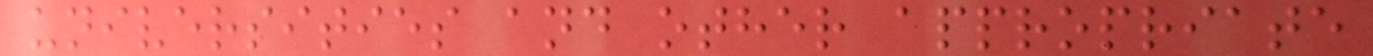universities and other appropriate
